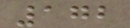172
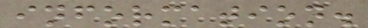information.
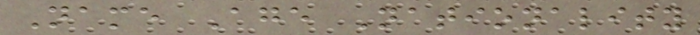Name Age Nationality
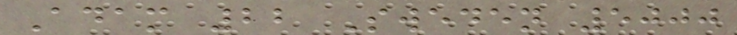Adam 22 Sweden 5000
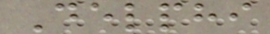Delphi
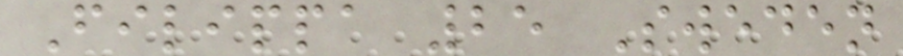Filippa 25 Sweden
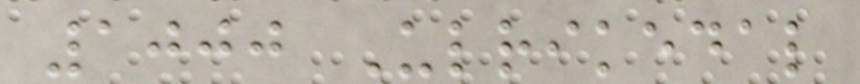1000 Ulrikedal
